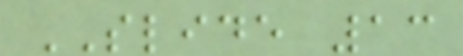SLIDE 13
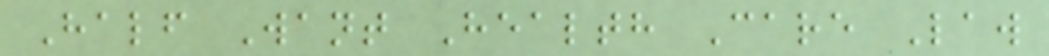Half Want Health Care Law
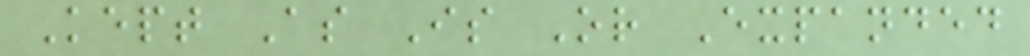Kept As Is Or Expanded
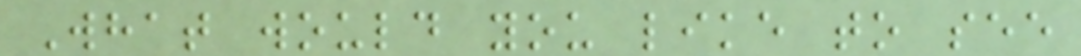What would you like to see
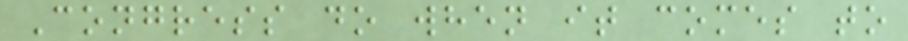Congress do when it comes to
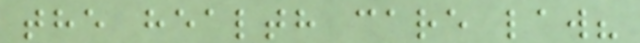the health care law?
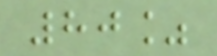80%
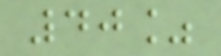40%
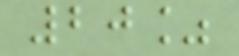20%
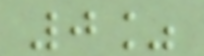0%
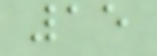15
